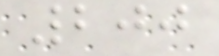200
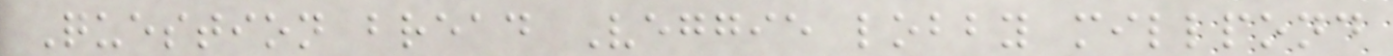Question bread Veggie lobby millpond
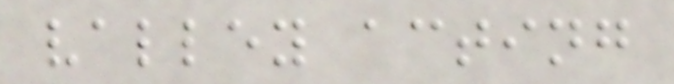valley acting
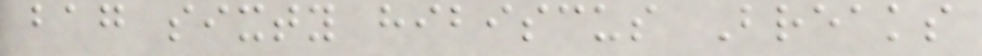bag sixty hibiscus Breaks
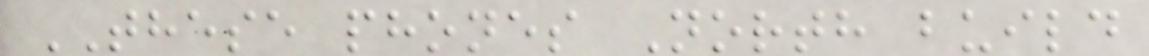THESE phones North build
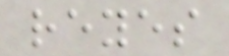reyes
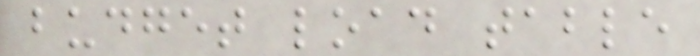budget load table
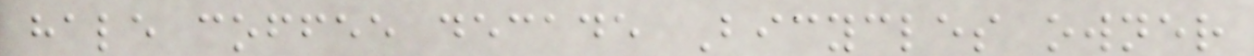hale coffee decade Bicycles owner
